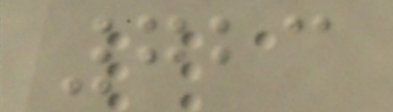723
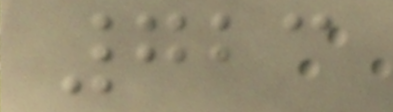723
